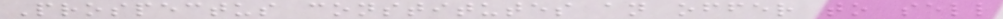Prospectus constitutes an offer to sell
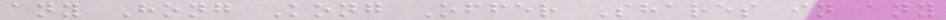any Hong Kong Offer Shares in any
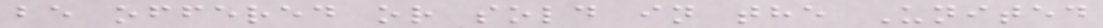be offered or sold in the United
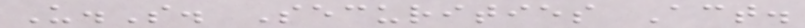U.S. Securities Act.
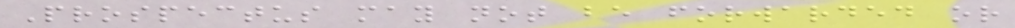Prospectus may not be forwarded or
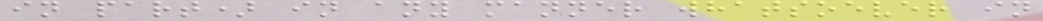in part) in any manner whatsoever in
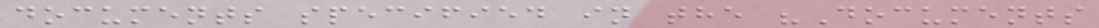documents specified in the "Documents
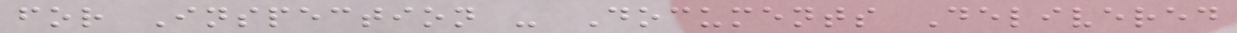for Inspection - Documents Delivered
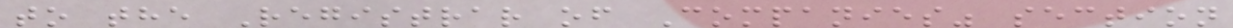to the Registrar of Companies" section
